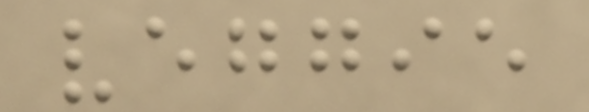veggie
